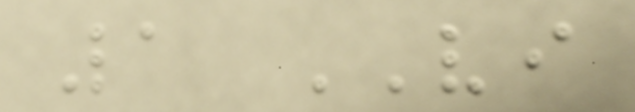1 VI
